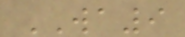WA9
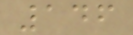146
